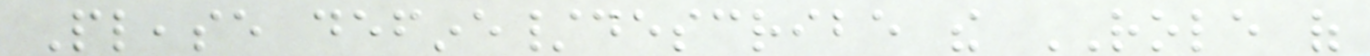Please define/describe the ROLE of
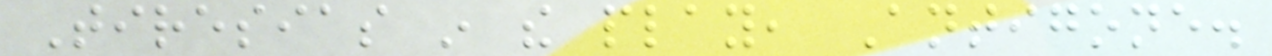Tiresias in the play, Antigone.
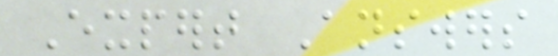Expert Answers
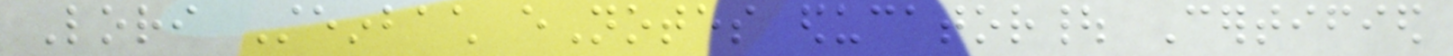Lori Steinbach eNotes educator| Certified
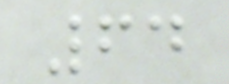64
